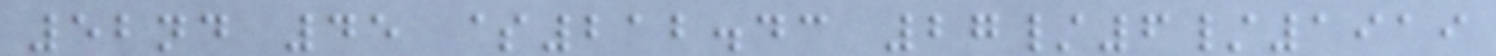52nd 45 $212.43 27/6/1919
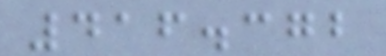416.372
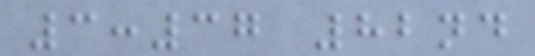3:37 82nd
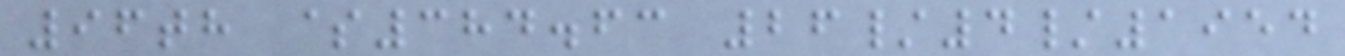96th $384.63 26/4/1954
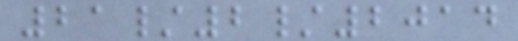21/2/2014
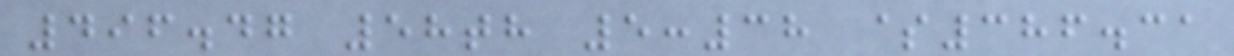496.47 58th 5:38 $386.31
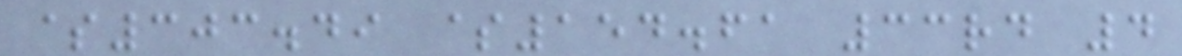$303.49 $154.61 33rd 4
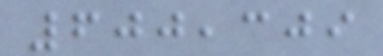600,309
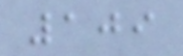109
